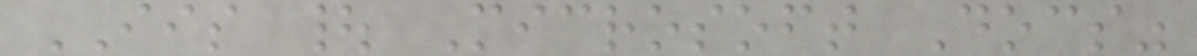IIS | Microsoft Docs"
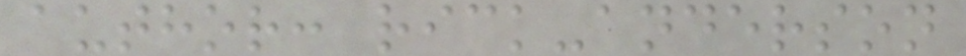author: rick-anderson
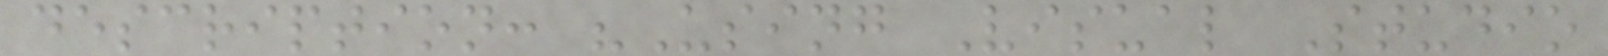description: "Using Visual Studio
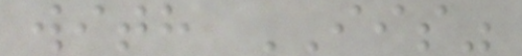with IIS"
